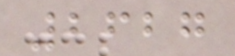2627
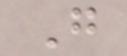G
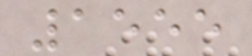1555
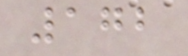172
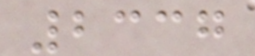2337
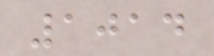1014
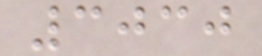3030
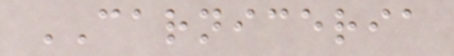CARNICERIA
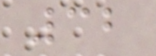32
